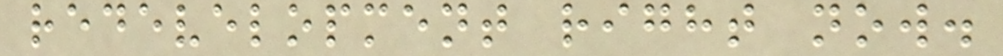redevelopment right now.
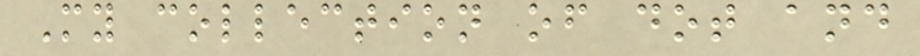My collection of dot and
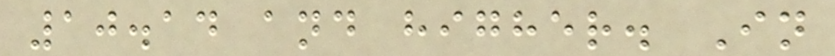10.14 and higher. In
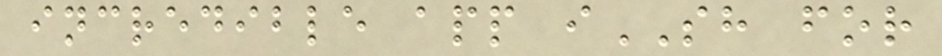incredible app iSH for
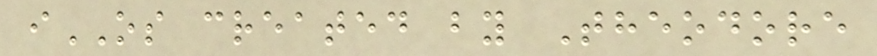iOS created by Theodore
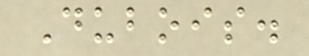Dubois.
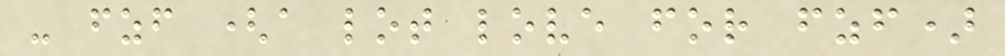- fzf (a lot love for fzf)
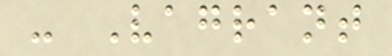- Vagrant
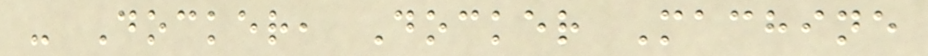- Docker, Docker Machine
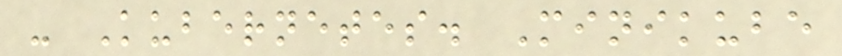- Kubernetes. Minikube
